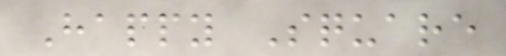Happy Square
